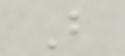B
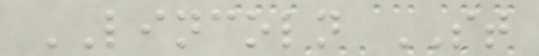LINCOLN ST
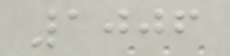1006
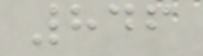846
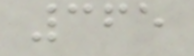365
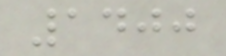1400
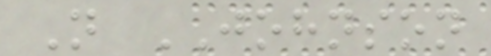N JOHNSON
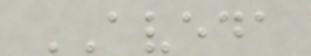AVEDA
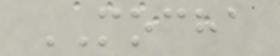MOCHA
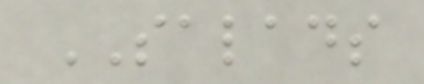SALADS
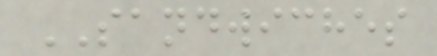SANDWICHES
